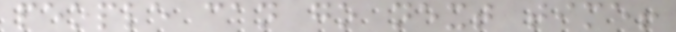people can go next time!
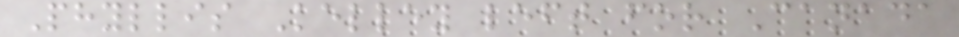Phyllis Kelley left for Canada
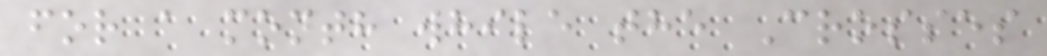for a month while the Crosses
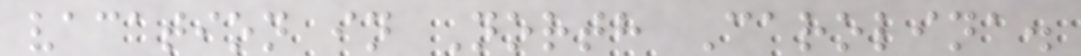vacation in North Carolina.
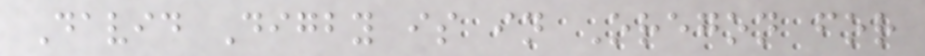David Digby is in Oregon for
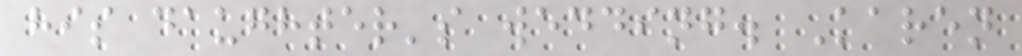his daughter's wedding. Karen
